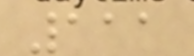111
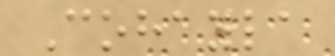Cohayla
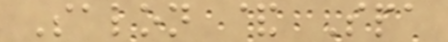Salon & Spa
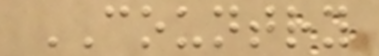COUNTRY
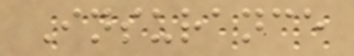Insurance
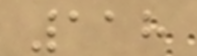118
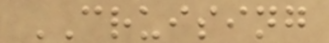CRUISING
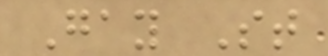Gay St
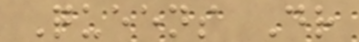Queens Dr
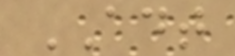ADT
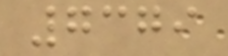7379
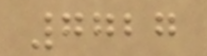7727
